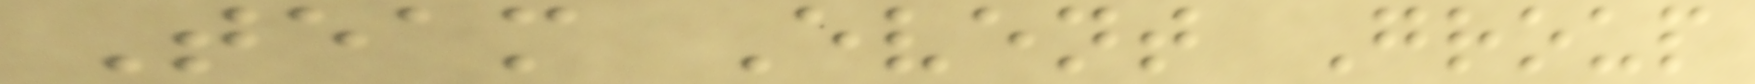Team Event Group
